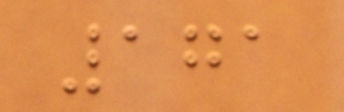171
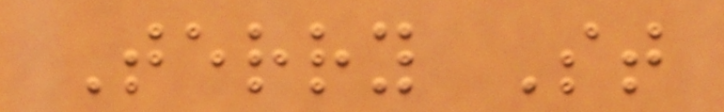Terry St
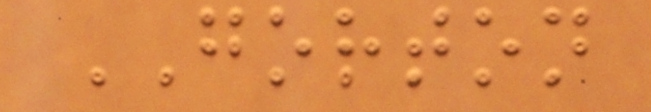GORTON
